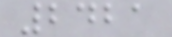2421
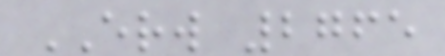ERW 2765
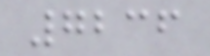7236
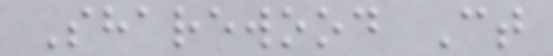Sharewood Ct
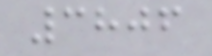3806
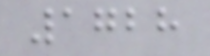1728
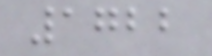1722
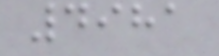4981
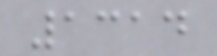1314
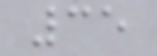35
